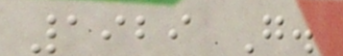1929 G.
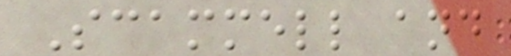Scammell and
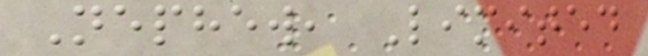Nephew, Limited
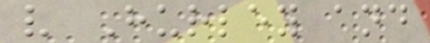v Hurley and
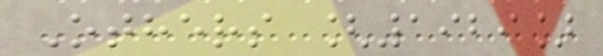Others [1929]
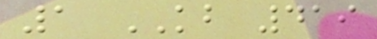1 KB 419
